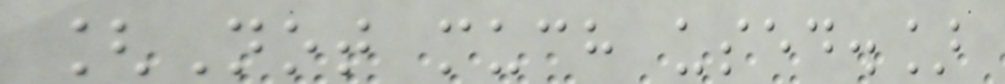[Not much used.]
